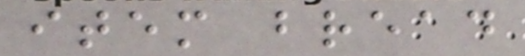item bread
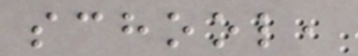school,
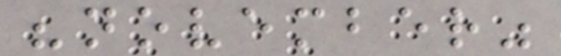"november"
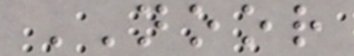NOOR
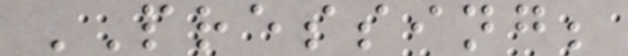PRESSING;
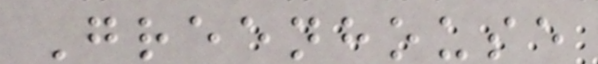Greenhouse
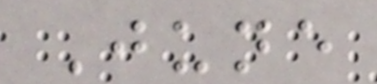June
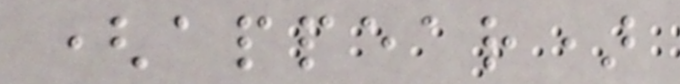(appear)
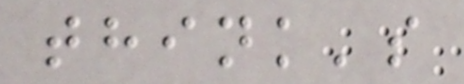think's
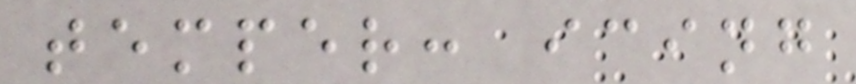temper: icing
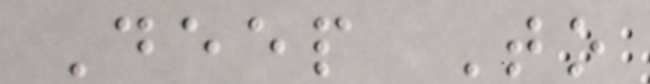Deep To
